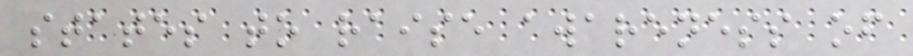states to raise awareness of
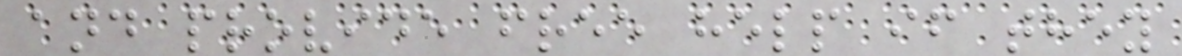and provide free help if they
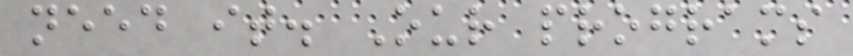need it. Our programs
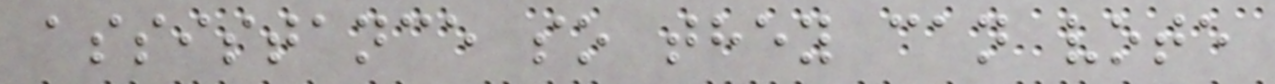assistance so they can vote
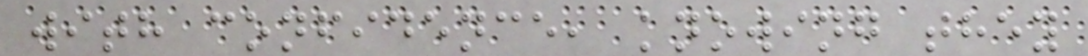with confidence, knowing they
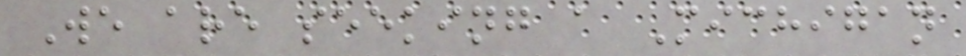We are seeking a Michigan
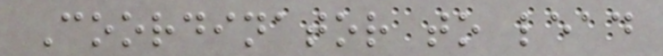Coordinator to lead
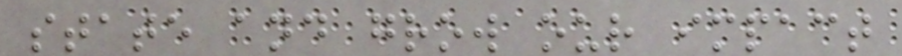state and grow our impact
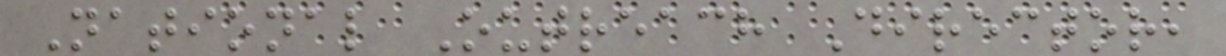National Outreach Director,
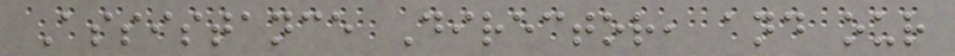Assistance Director, and our
